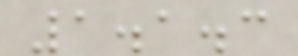1.1.3
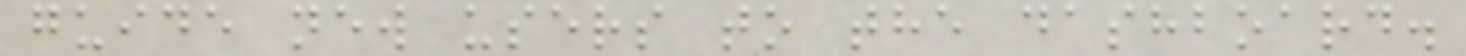guide new users to the dashboard.
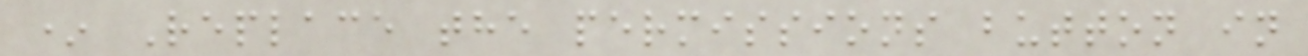* Replace the permissions button in
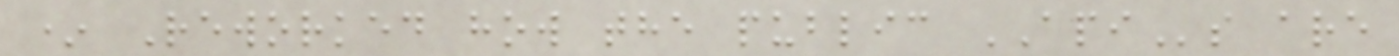* Reworked how the public APIs are
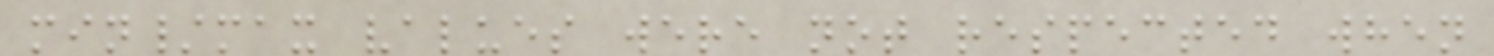min/max values were not respected when
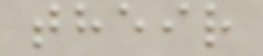their
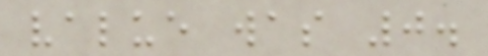value was 0.
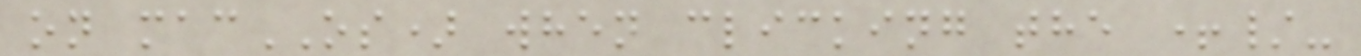on macOS) when clicking the +/-
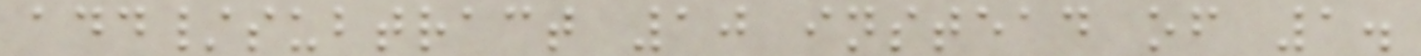add/subtract 10 instead of 1.
